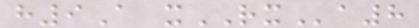h9A xRXa8
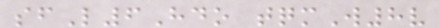sfL6Hdo tqmW8v
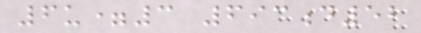6u=3 693d52
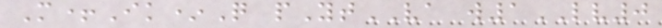M+Ik*Q pYtVA w1LV0
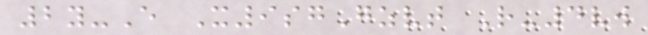2y-E X9sgGzvt R-4vw
